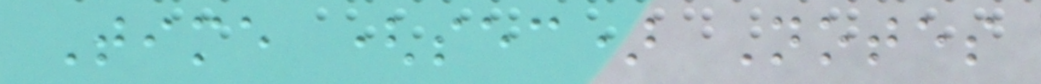Time (sec) Notes
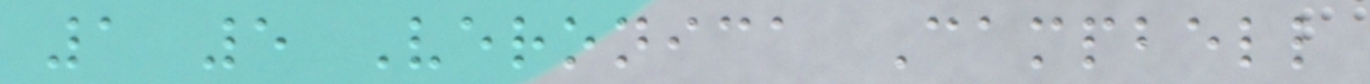1 5 Veronica Campbell
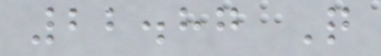22.87 Q
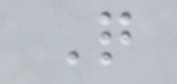Q
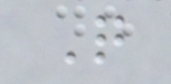Q
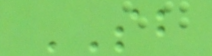SB
